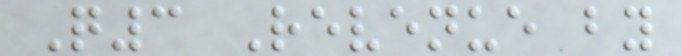Q3 Revenue by
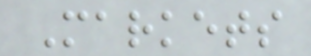Markets
